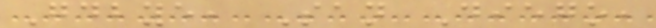Goodbye, San Diego,
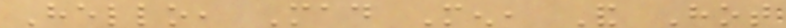Hello, Mad Men, And Hot
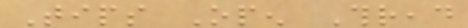Tips Open Thread
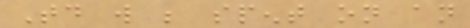Today will be spent on an
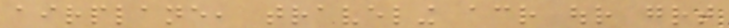airplane, traveling across our great
